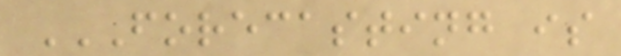FORECASTING IS
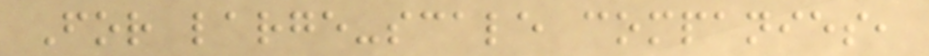For large-scale companies,
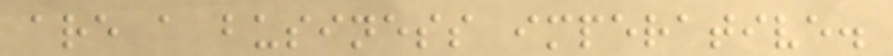are a business imperative.
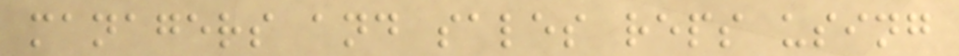managers and sales reps using
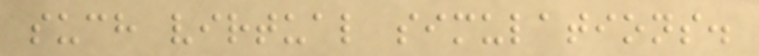such virtual simulations.
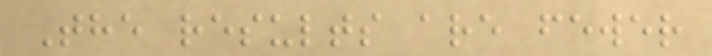The results are fewer
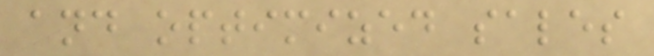and optimized sales
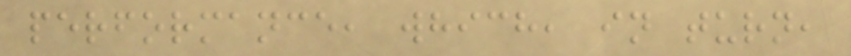performance, which, in turn,
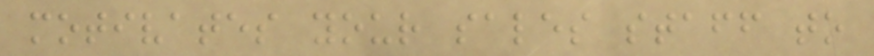motivates your sales staff to
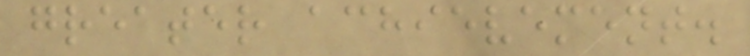greater achievement.
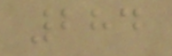284
